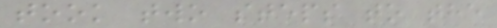took two steps to the
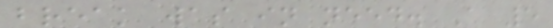break was in need. A 5
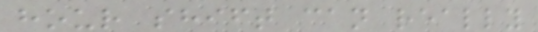hour shift can really
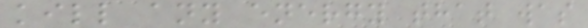kill any energy that was
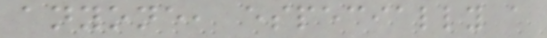anyone, especially a
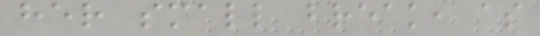her small break, as
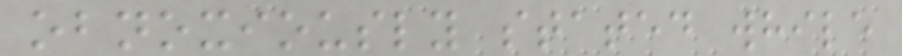obnoxiously stated while
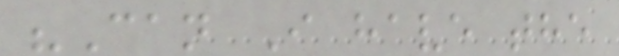"Can I have the
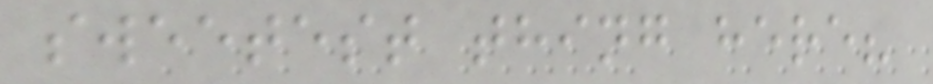sweetest thing here?
